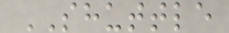SHUTTLE
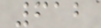612
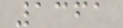1361
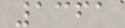1361
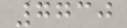7730
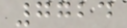7724
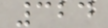324
